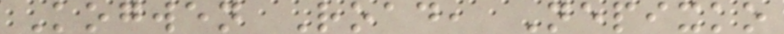Kogwen Road, Nepixko
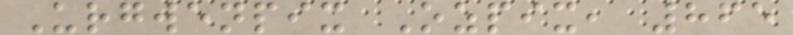Urgwenpix Ozpix, 865
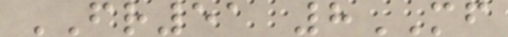FR51 8MF
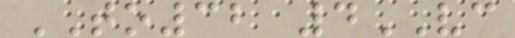TO32 4VC
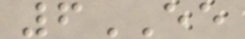6EE
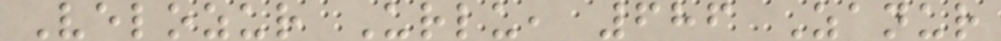Velozur Urlu, 686 Zanur
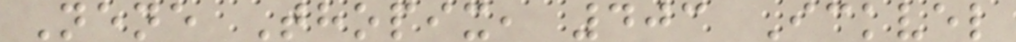Nene Thopix, 403 Ickvel
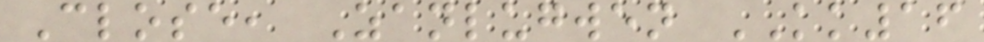Close, Zanlugwen KK16
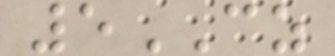5CZ
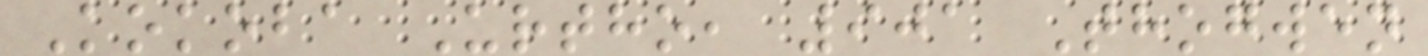Kokoba Urtho, 901 Thogwen
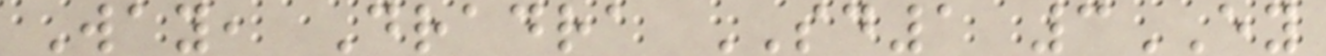Way, Dradra SD1 3EY
